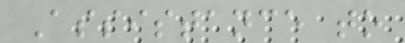Assistance to
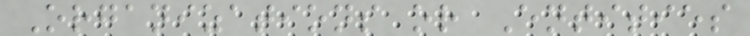Organizations or Entities
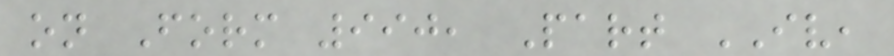on Form 990, Part IV,
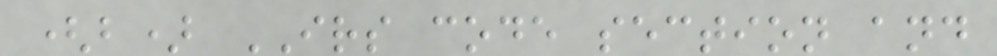(b) IRS code section and
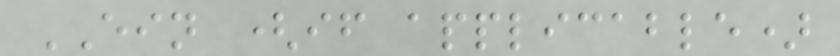EIN (if applicable)
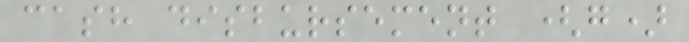cash disbursement (g)
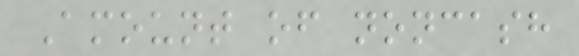Amount of noncash
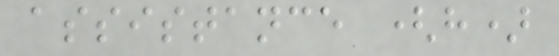assistance (h)
